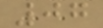07
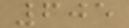605
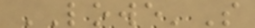LOWE'S
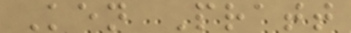Ken Pratt
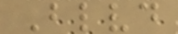Blvd
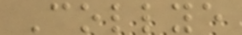Collye
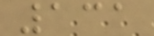131
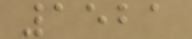1521
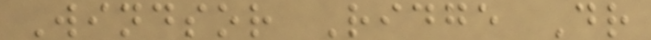Windsor Ridge Dr
